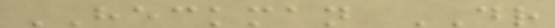HECKMAN DR
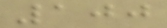100
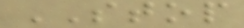STOP
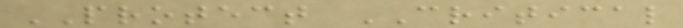PROTECT CRITICAL
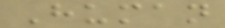Human
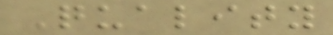Quality
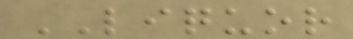LIQUOR
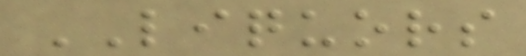LIQUORS
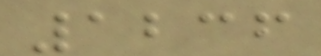1236
